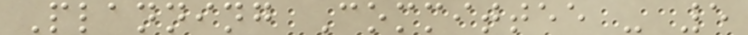Planning Committee - 5
